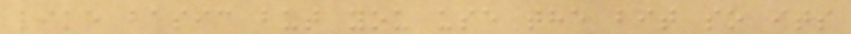like basic but you use the bit so its
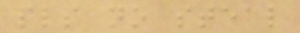pls no steal
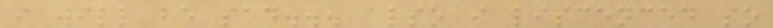i will be sad... also i liscenced so
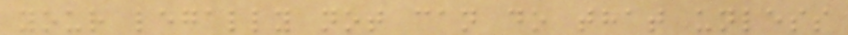your legally not can do that unless
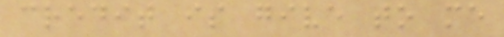credit is give to me
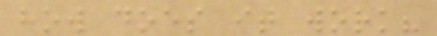how does it work?
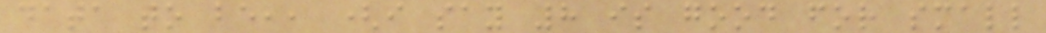data to be,, (i say 8 is good for small
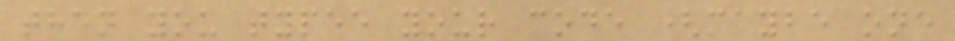then you typee your code (maybe one
